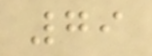79
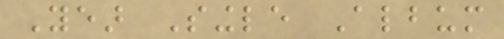Year Single Album
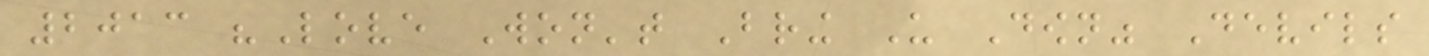2013 "Love Won't Bring Us Down" Devils
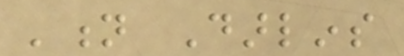'n Darlins
